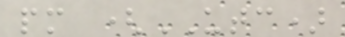pm (UTC)
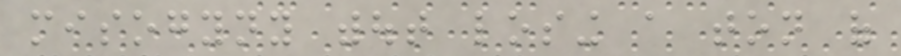misogyny without losing a ton of
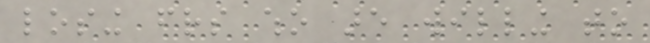losing friends who are willing to
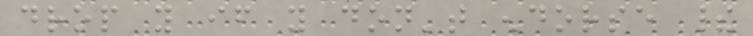drop you if you don't endorse their
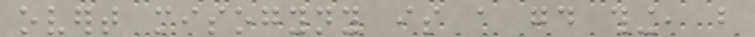overt misogyny is a good thing, but
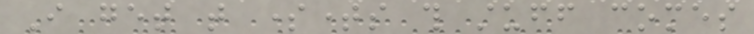I get that sometimes this stuff comes
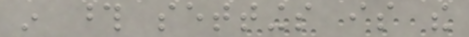in those settings is the
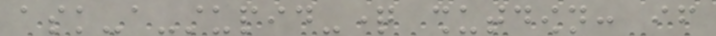ask-a-stupid-question shutdown: if
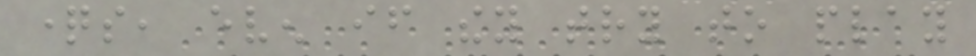questions, even if they try to play
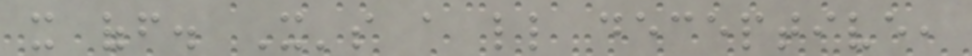it off. It's a little deceptive,
